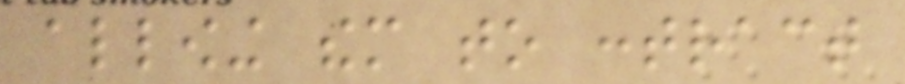allowing them to contract
